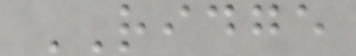RIDGE
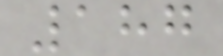187
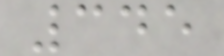345
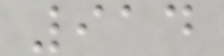914
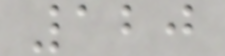120
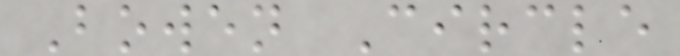Bowen Circle
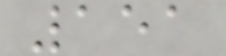151
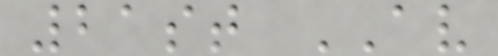21st AV
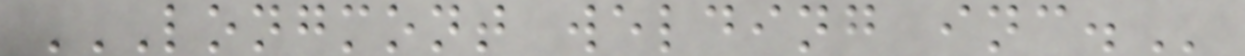LONGMONT WELDING INC.
